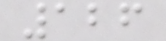126
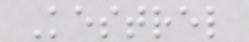Kestrel
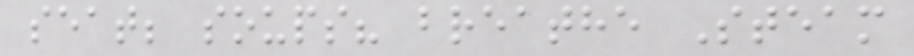seat; soups? breathe Steam
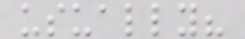usually?
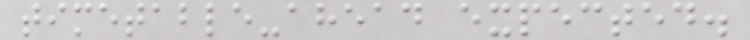timetable-ahead expected.
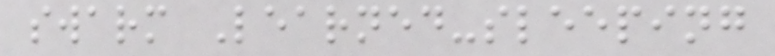swarm Learned-sleeping
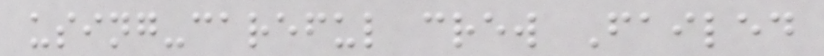using-careful crew Failed
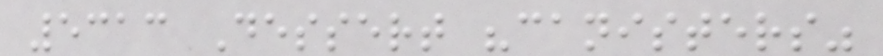5313 Dessert "canisters"
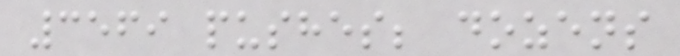3569 pushes; dozens
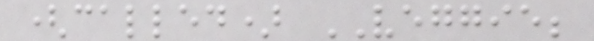(called) VEGGIE;
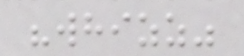"whizz"
